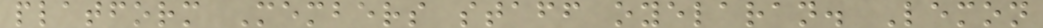platform Members staff oyelaran. Lemon
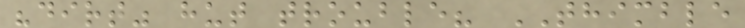"dirt" hut trouble? THIMBLE
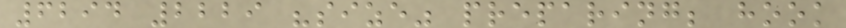6294 2229 "size" preparing; hook
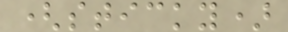(sticky)
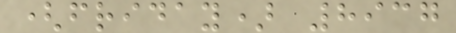(friday) 8937
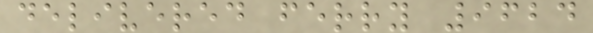delivered ferry 9624
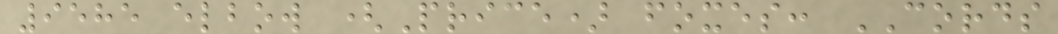9585 elbow (Price) foxes: CORDS
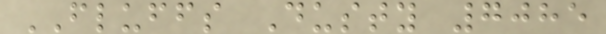FLUFFS Dusty 7085
